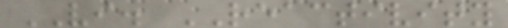VI. REACTIVITY
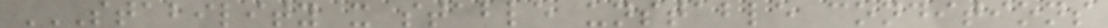STABILITY X STABLE UNSTABLE CONDITIONS
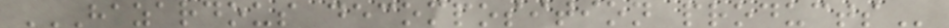HAZARDOUS DECOMPOSITION PRODUCTS
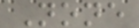None
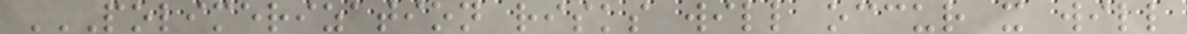POLIMERIZATION RISKS WILL OCCUR X WILL
